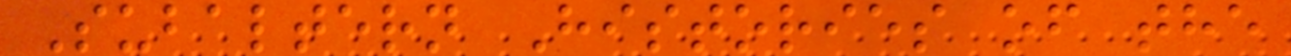Subaltern Histories of the
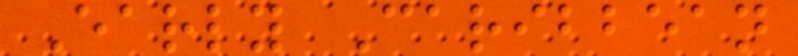Early Caribbean
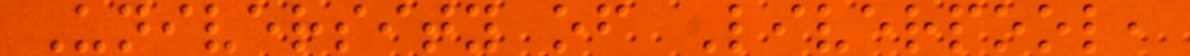University of Liverpool,
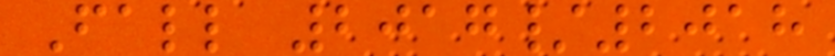Fall 2017/2018
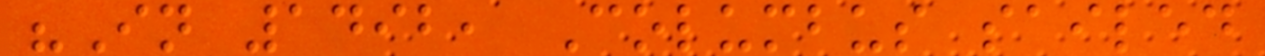"In 1492, Columbus sailed
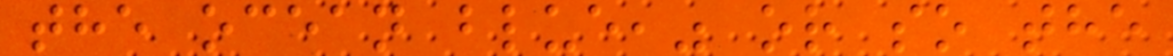the ocean blue," or so the
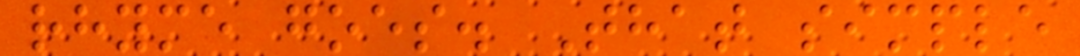rhyme goes. That simple
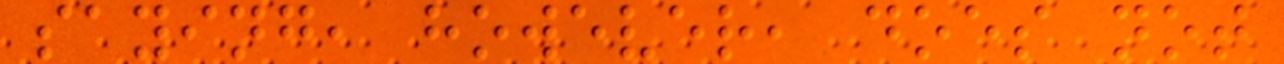saying, however, does not
